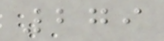279
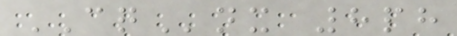CQnx 8ph
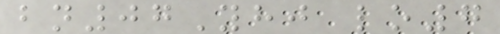bn07Yhj lo7
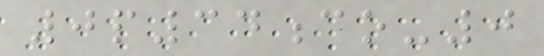0p34co-0
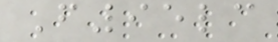F95lc
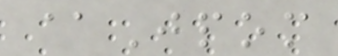@Jpom
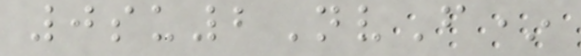0su2NvF*
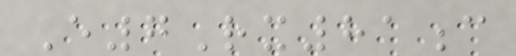E7Rx81c
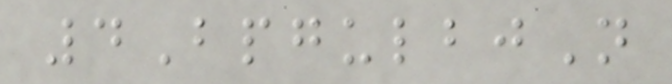4BpgulbjN
